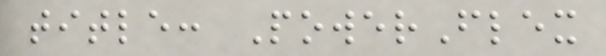title: PowerFlex
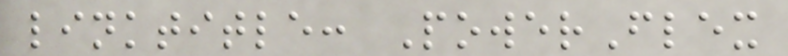linktitle: PowerFlex
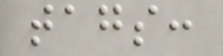tags:
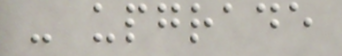- upgrade
